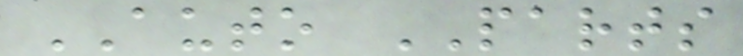AUTO PARTS
